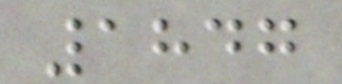1847
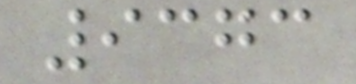9373
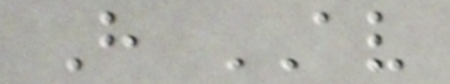H AV
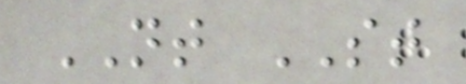NT ST
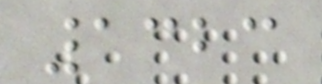1323
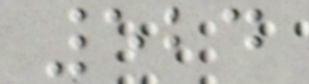524
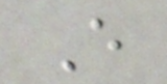E
